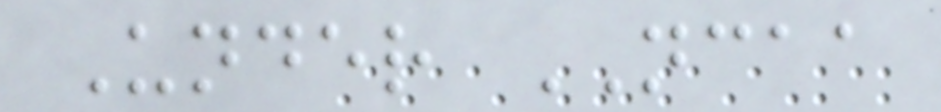Under NCAA
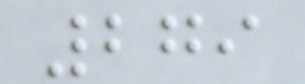279
